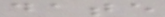date
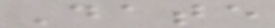Date
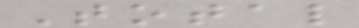Total
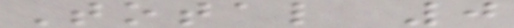Total 0
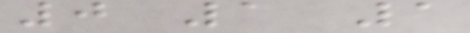0 1 1
